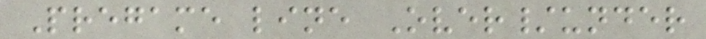Pregame line Over/under
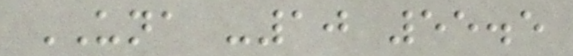UNA -10 55.5
